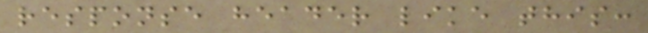response header like this:
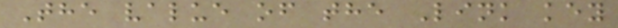The value of the Link key
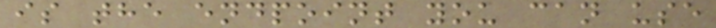is the endpoint you can use
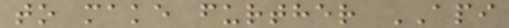to make further API
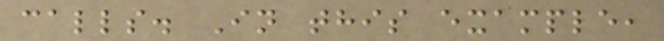calls. In this example,
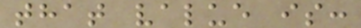that value is:
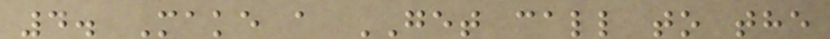4. Make a GET call to the
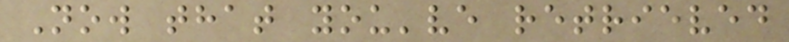Now that you've retrieved
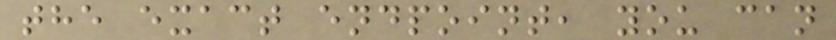the exact endpoint, you can
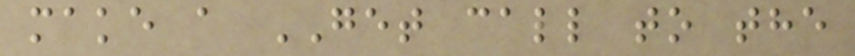make a GET call to the
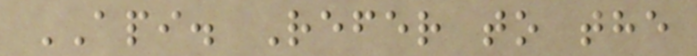API. Refer to the
